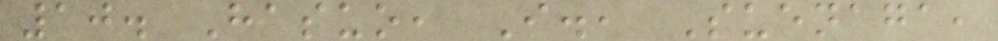10. Hasuo, I., Suenaga,
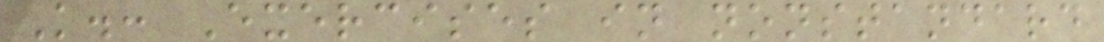K.: Exercises in nonstandard
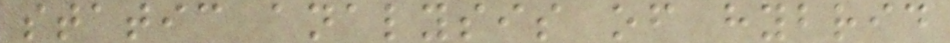static analysis of hybrid
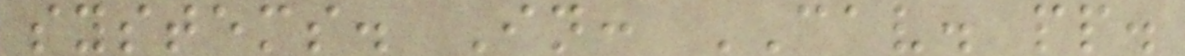systems. In: CAV. pp.
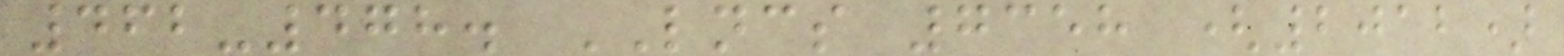462-478. LNCS 7358 (2012)
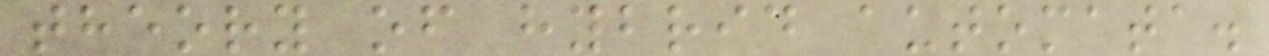theory of hybrid automata.
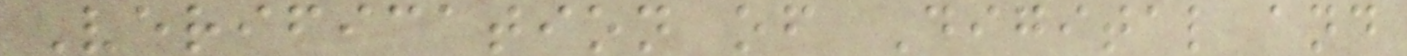Verification of Digital and
